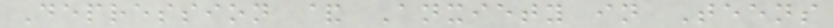Depression & Anxiety in Teens
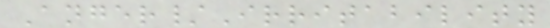Anger/Irritability
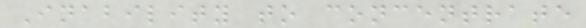Inability to concentrate
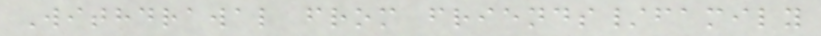Withdrawal from friends/family
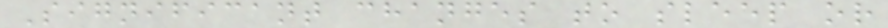Significant changes to sleep or
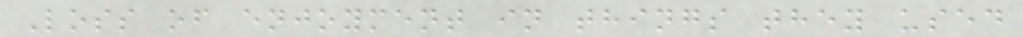Loss of enjoyment in things they used
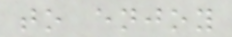to enjoy
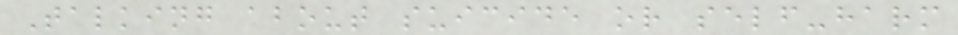Talking about suicide or self-harm
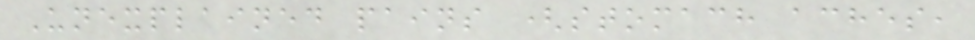Unexplained pains (stomach aches,
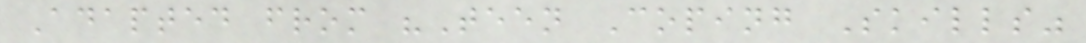Adapted from "Teen Coping Skills"
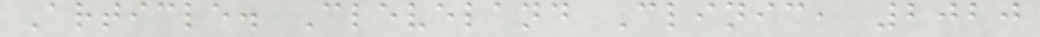Article. Cleveland Clinic, 2020
